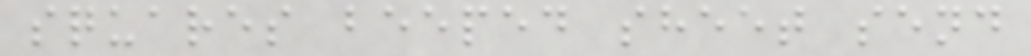squares beeped sheet send
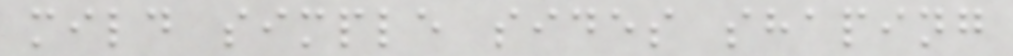mild simple sides shaping
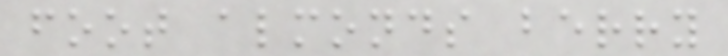foot almonds berry
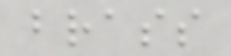brass
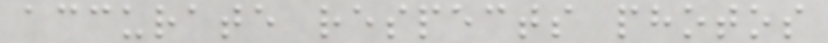accurate respects photos
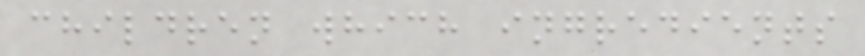children which ingredients
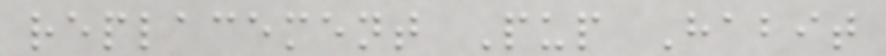replacement Pup Habit
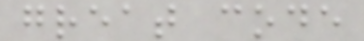great code
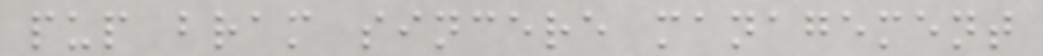pup bram sincere management
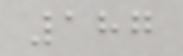187
